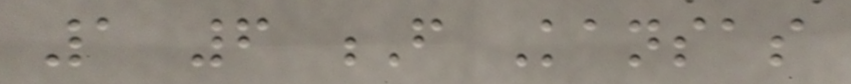1 6 F Kansas
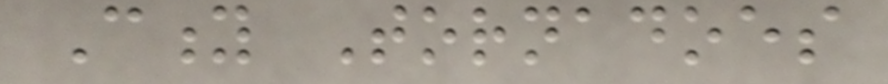City Tornadoes
